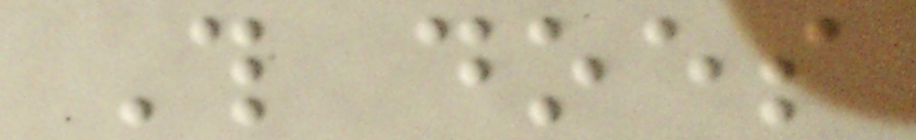This does
